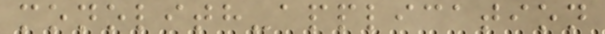monolith-application
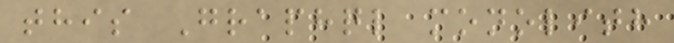this Graphql monolith
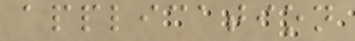application
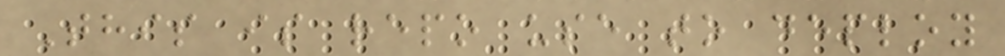This is repo use to deploy
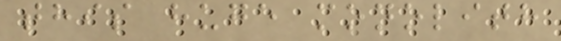this huge monolith
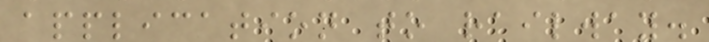application to railway.
